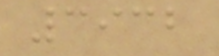3932
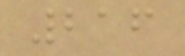216
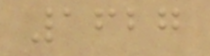1627
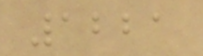1221
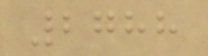2788
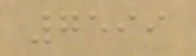7599
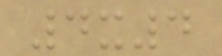4x4
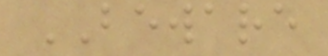BEWARE
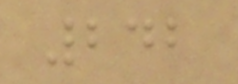242
